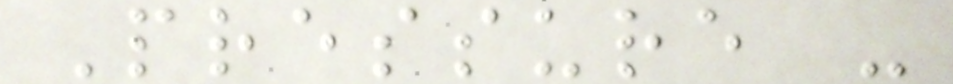Pressure -
